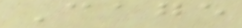Cage
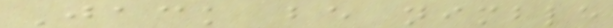Jack be nimble
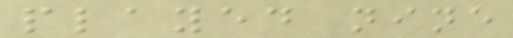played nine
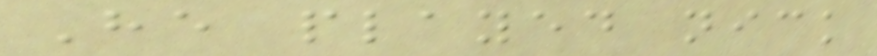He played nick
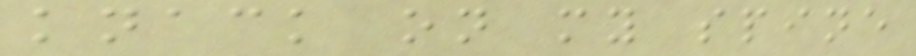knack on my spine
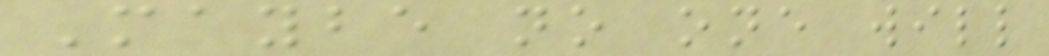Maybe no one will
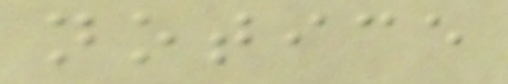notice
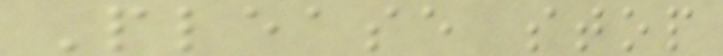Please stop
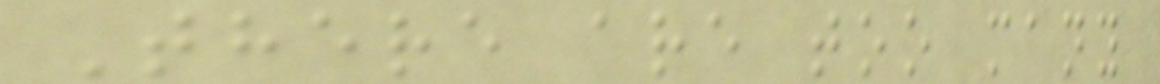There are too many
